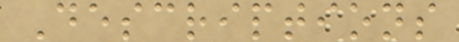Descriptions
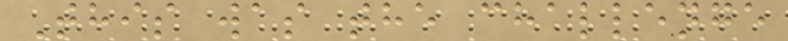This was the challenge
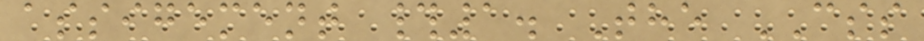assigement #1. The CSS
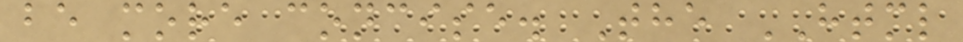be more concise. The HTML
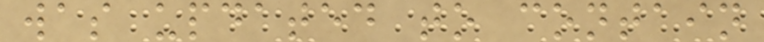was updated to contain
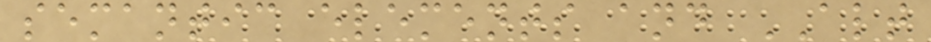semantic elements and ALT
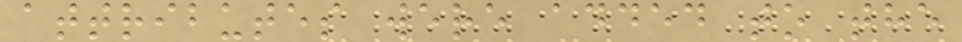attributes were added to the
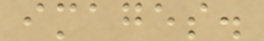images.
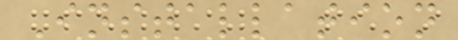Installation
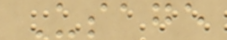Usage
